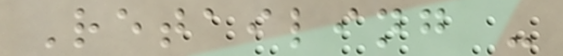Retailing -
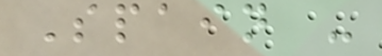Spain -
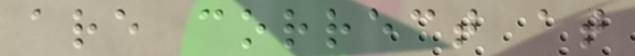are correct at
